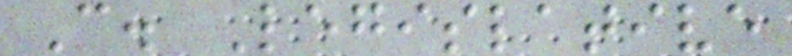C. Legislative
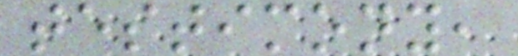testimony,
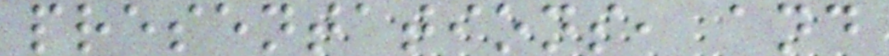presentations, and
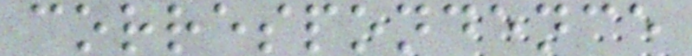correspondence
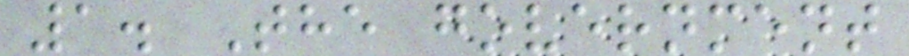1. The government
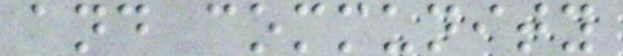and community
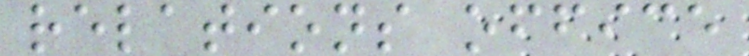relations office
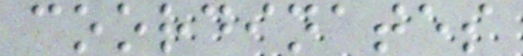coordinates
